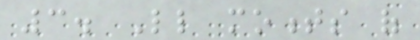3. Little moments of
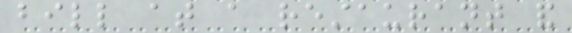bill at a restaurant and
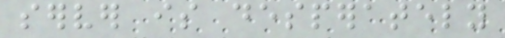server is desperately
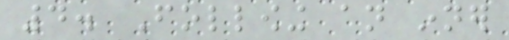4. Following an inner
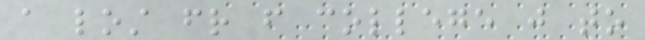a lost friend from college just to
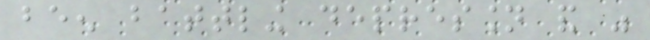been battling depression and was
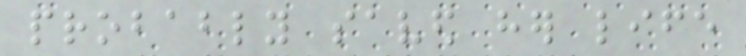probably saved her life
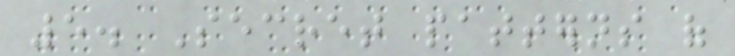5. Secret patterns of
